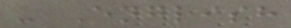- English
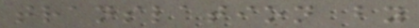translation by
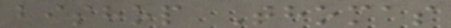bishop Thomas
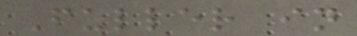Fuller in
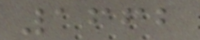1662
